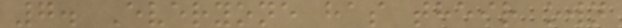7. Everyone has their own
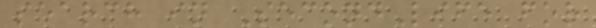search in SecondLife for
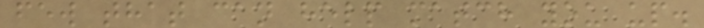few that can help match you up.
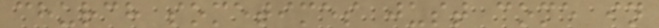church sometimes just come in
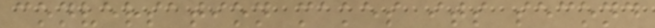conversation makes its second
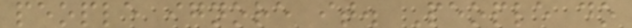people ignore it. People do
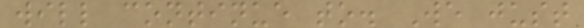will continue to. We just
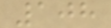108
